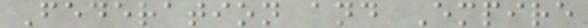Federation and Empire
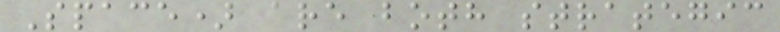Space) are both strategic
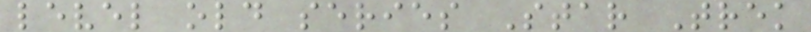level old series Star Trek
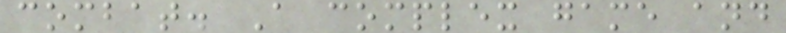combat. A complex game and
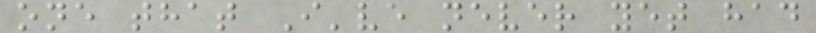one that I've never yet had
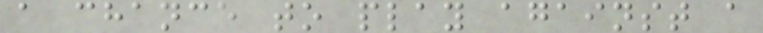a chance to play against a
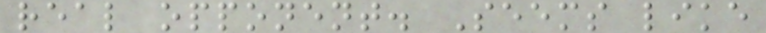real opponent. Seems like
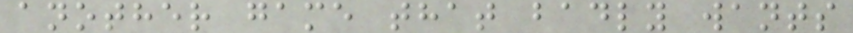another game that badly wants
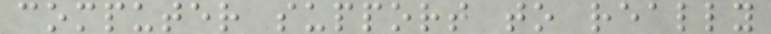computer support to really
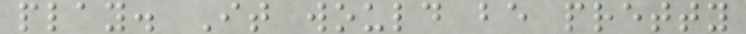play. It would be pretty
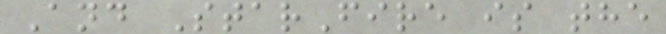And StarFire is the
